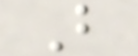B
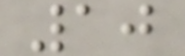10
